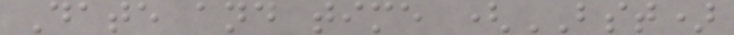Date and time (BST)
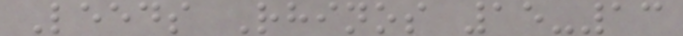Leeds Rhinos 15-13
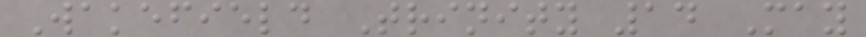Wakefield Trinity 14 May
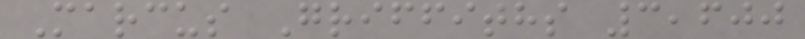Marcus Griffiths 3,600
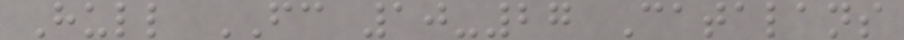Hull FC 10-27 Catalans
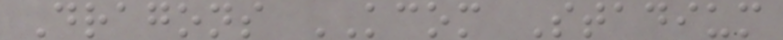Dragons KCOM Stadium
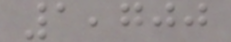1,700
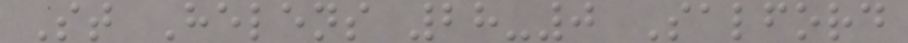St Helens 28-0 Salford
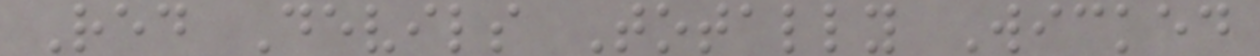Red Devils Totally Wicked
